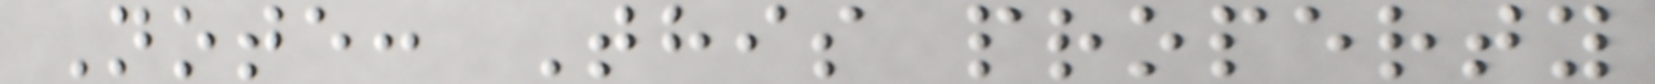Note: This property
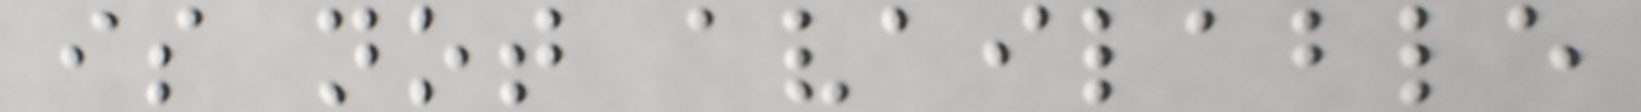is not available
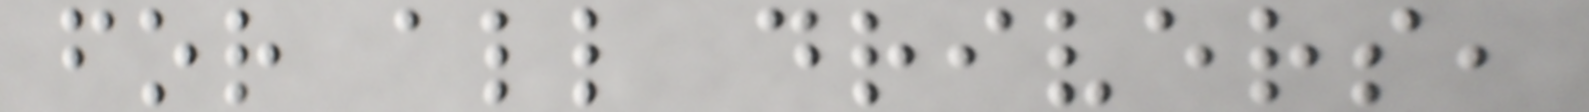for all drivers,
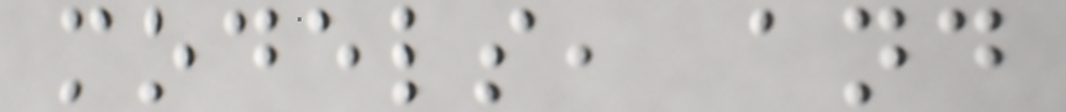models, and
